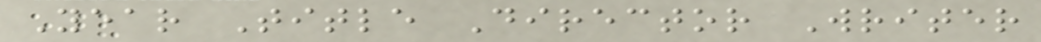Year Title Director Writer
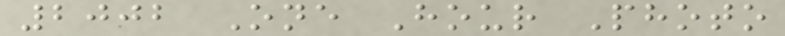2002 One Hour Photo
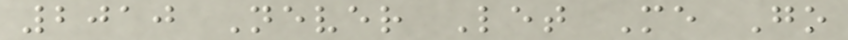2010 Never Let Me Go
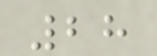28
